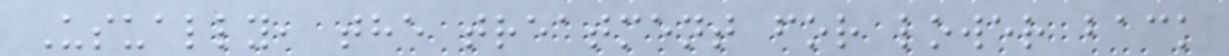Usually, the treatment for lower back
